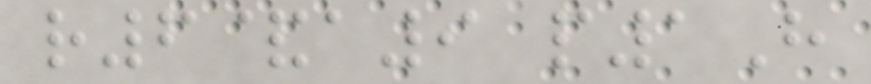r6&a9 p1H
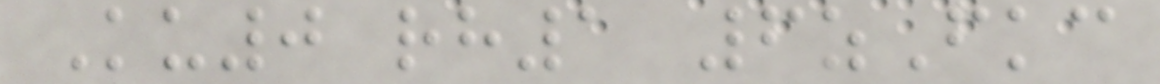Ku0 rh1 6zFkc
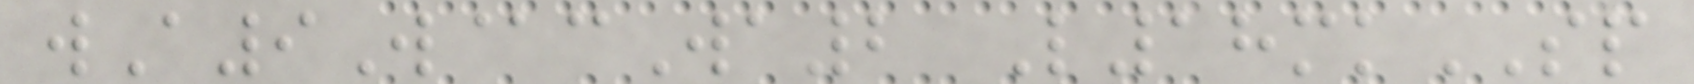wA9W@cWa2 L18mkSP
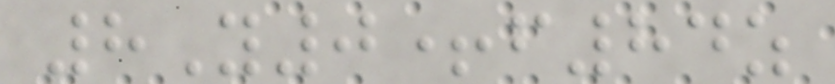8Y0+f84z
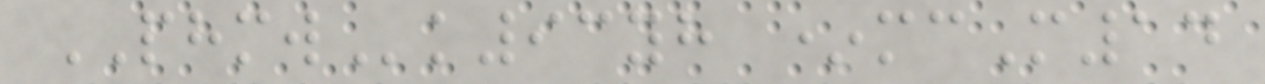PHMWk93yh *mcM14
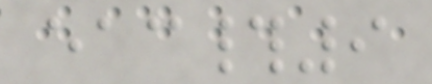eac#9
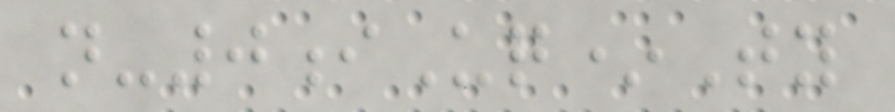n-0iUq*Ty
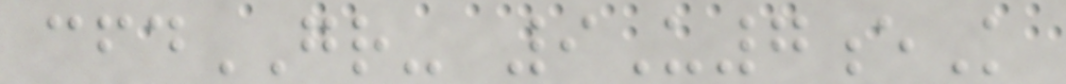cfdGR- 9U7eK
